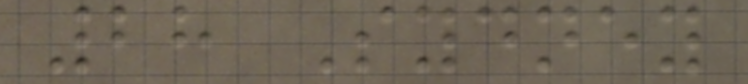28 Sydney
